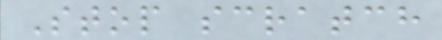Stop scratch
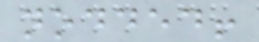nodded!
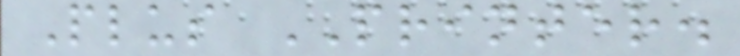Plus PRINTER.
